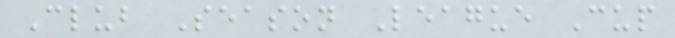Club Season League Cup
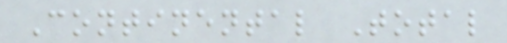Continental Total
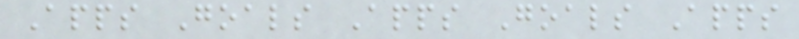Apps Goals Apps Goals Apps
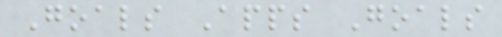Goals Apps Goals
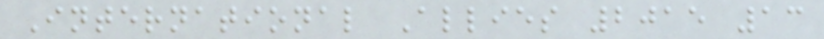International Allies 2015 13
